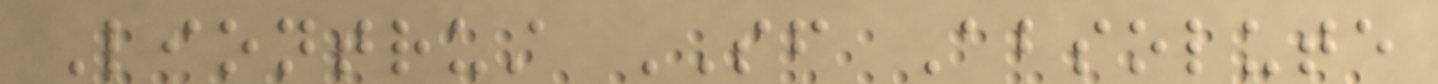Liontrust SF Absolute
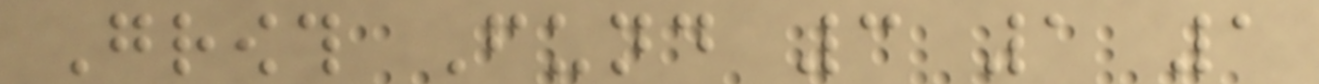Growth Fund 3 1 1
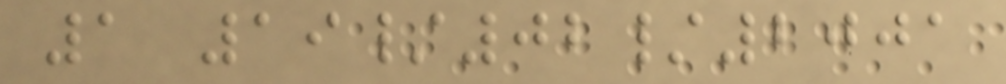1 19/02/2001
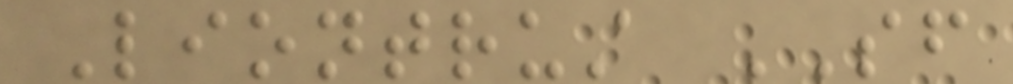Liontrust SF
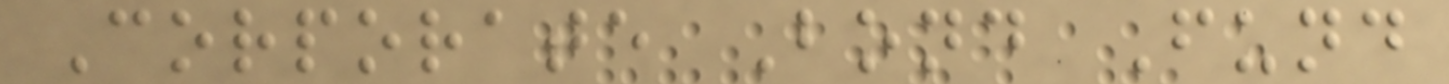Corporate Bond Fund
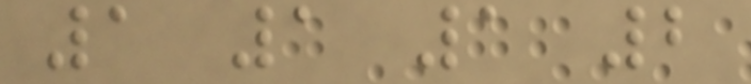1 1 1 2
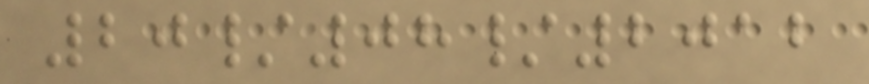20/08/2012
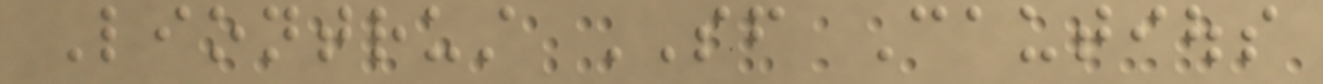Liontrust SF Cautious
